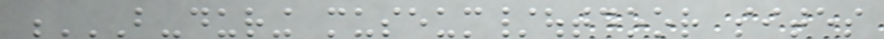B-DURING MUSEUM/OUTDOOR SITES
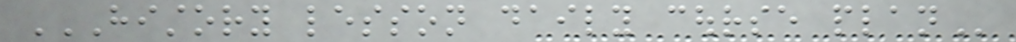HISTORY LESSON DAILY COURSE PLAN
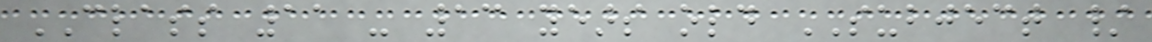CLASS 11 - 13 years old SUBJECT /
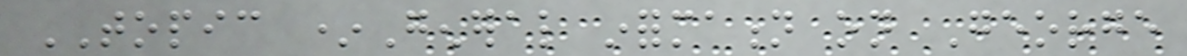TOPIC *General information on George
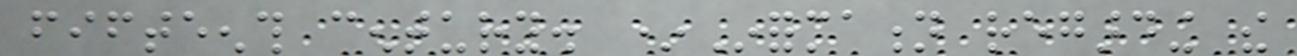fifteenth century. *Information regarding the
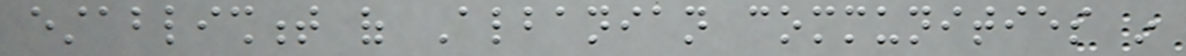establishment of Albanian communities in
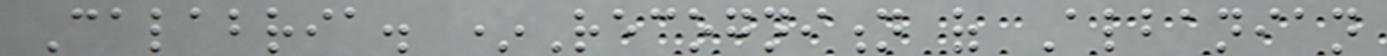Calabria. *Recognition of Albanian
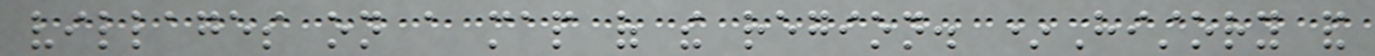villages on a map of the region. *History and
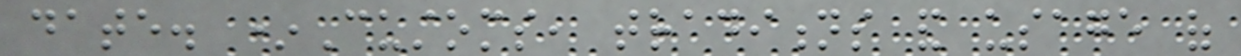date. *Customs, traditions and usage of
